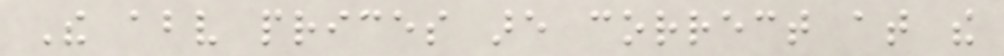The above prices are correct at the
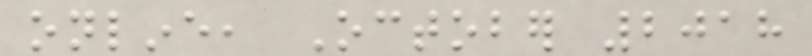online, October 2018
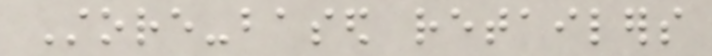Store-based retailers
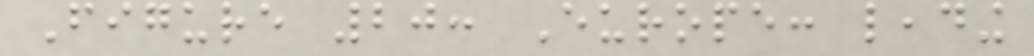Figure 20: Europe: leading
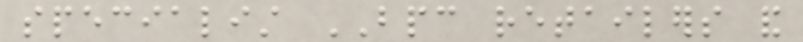specialist BPC retailers and
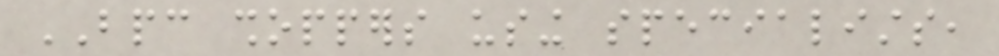BPC shoppers using specialists,
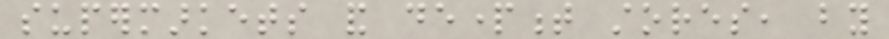supermarkets and department stores, by
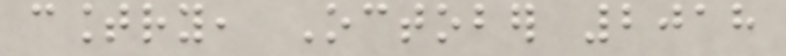country, October 2018
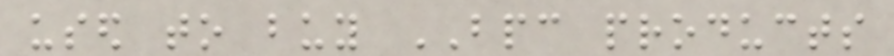used to buy BPC products
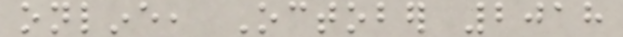online, October 2018
